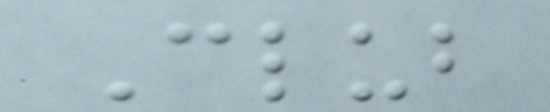Club
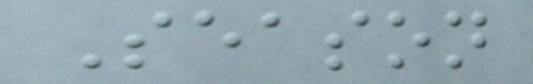Season
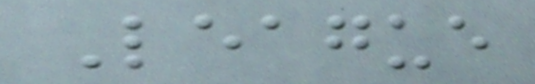League
